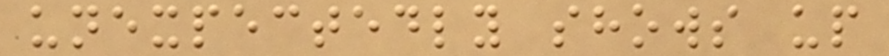unexpectedly shows up
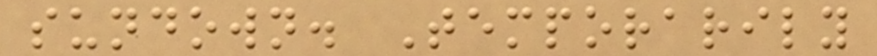sundown. Temporarily
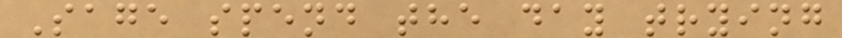Sage spend the day trying
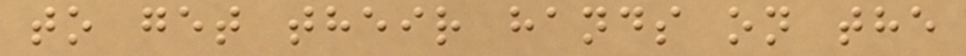to get their hands on the
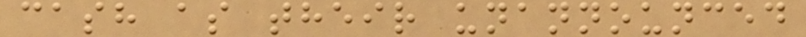cash as their unannounced
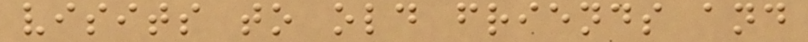visits to old friends and
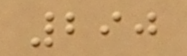290
